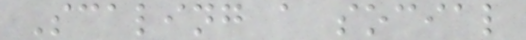Scaling a social
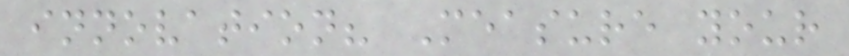innovation? Measure your
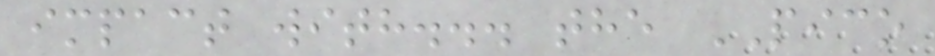impact with... the PICO
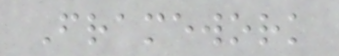Framework
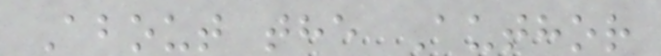About the Author
